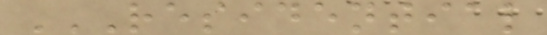RESIDENTIAL
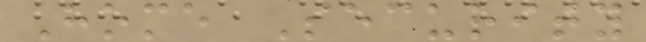Home Security
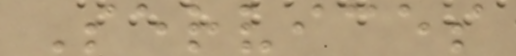Services
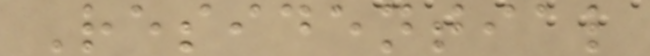Residential
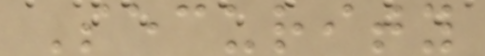Security
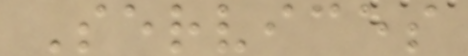Services
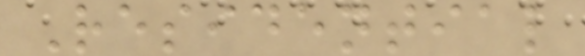Residential
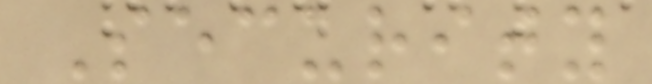Security
